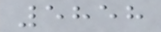5858
